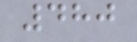480
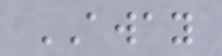AWAY
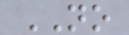NO
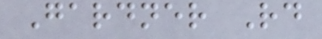Gardner Rd
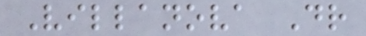Villanova Dr
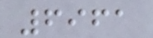6961
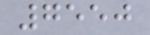7550
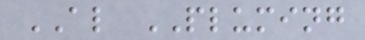AL PLUMING
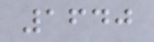1640
